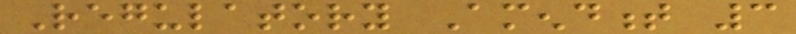Regulatory Amendment 3
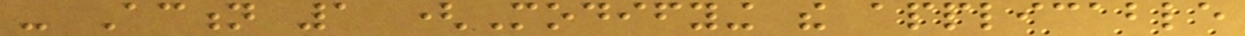- Action 1 (Modifying the applicable
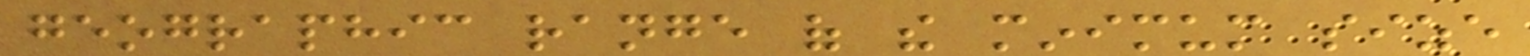geographic range of the minimum size
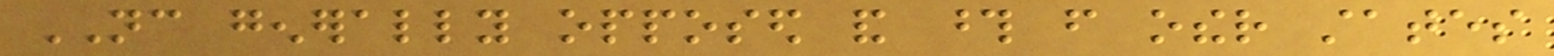NC generally opposed and those from other states
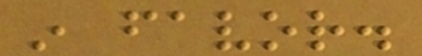in favor.
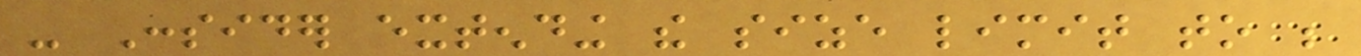- Consider extending the size limit to be
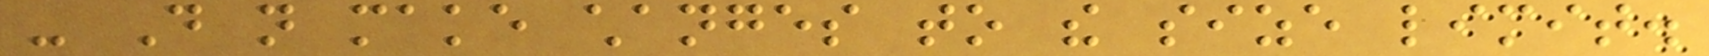- Do not make changes to the size limit.
